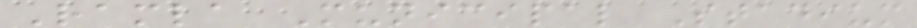Ramla Municipal Stadium
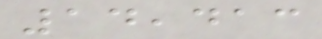14,413
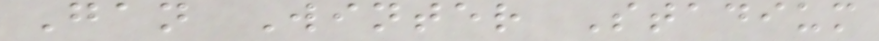Gan Winter Stadium
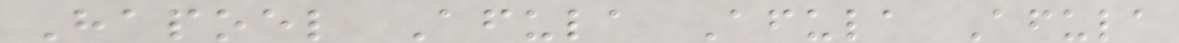Hapoel Afula Afula Afula
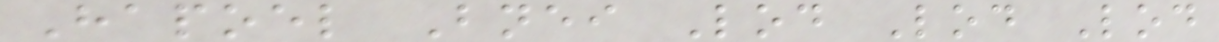Hapoel Bnei Lod Lod Lod
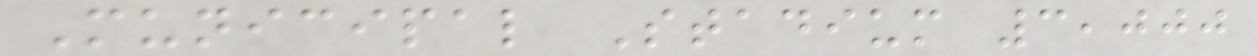Municipal Stadium 3,000
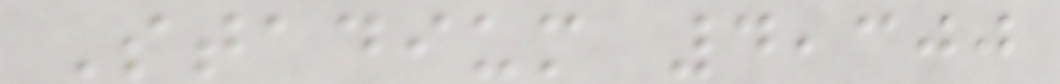Stadium 4,300
